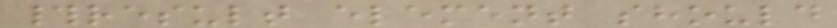#result element should
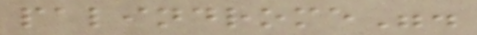palindrome".
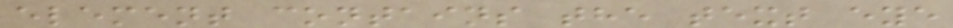element contains the text eye
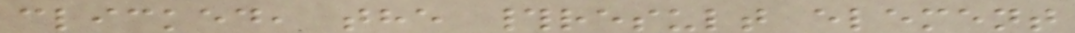clicked, the #result element
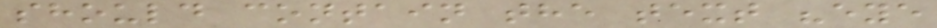should contain the text "eye
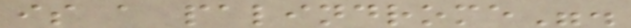is a palindrome".
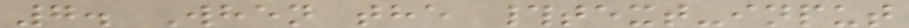7. When the #text-input
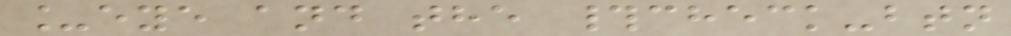_eye and the #check-btn
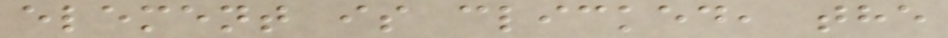element is clicked, the
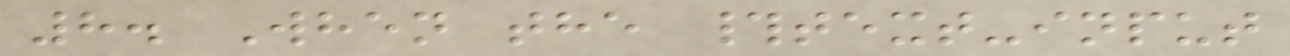8. When the #text-input
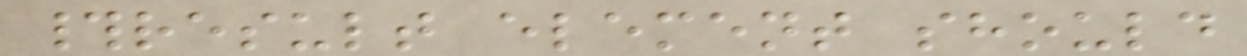#result element should
